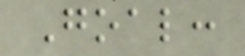Goal:
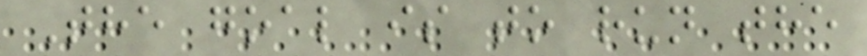The goal is to run the
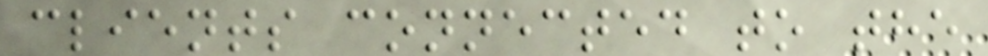clients connected to the
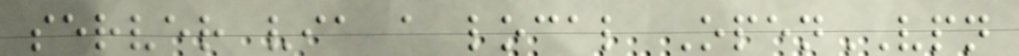server via a local OpenVPN
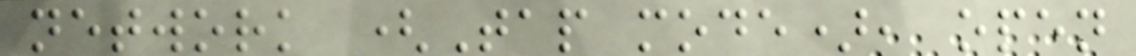network (Tap mode), open
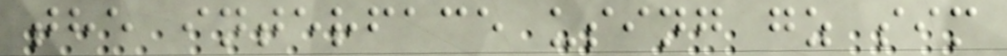the interface using gz sim
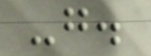-g.
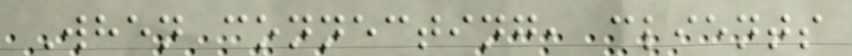When connecting, clients
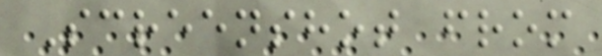Screenshot from
